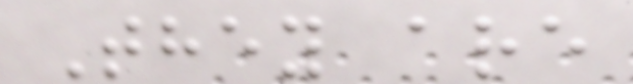They are
